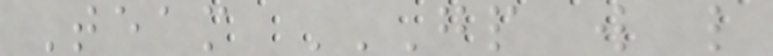Team GP W L
